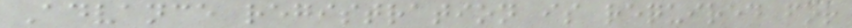Advance registration is required for
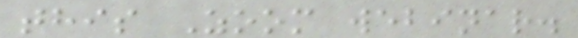this Zoom webinar.
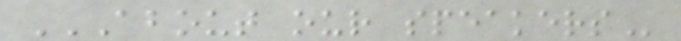ABOUT OUR SPEAKERS
